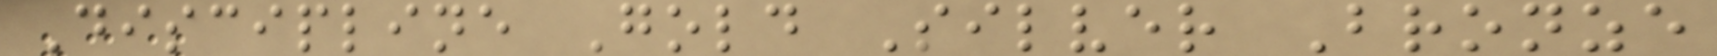Discipline Gold Silver Bronze
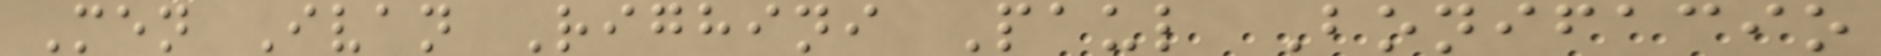Men Ivan Righini Paul Bonifacio
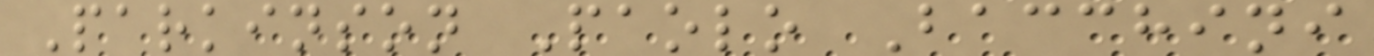Parkinson Paolo Bacchini
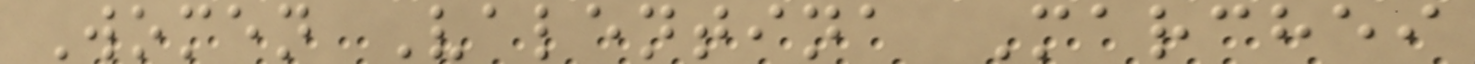Women Valentina Marchei
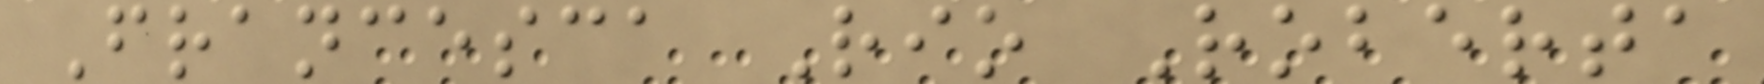Francesca Rio Roberta
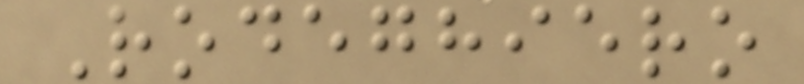Rodeghiero
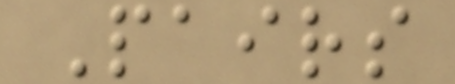Pairs
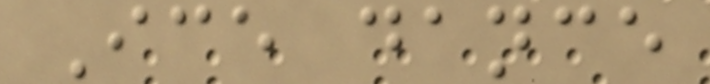Ice dance
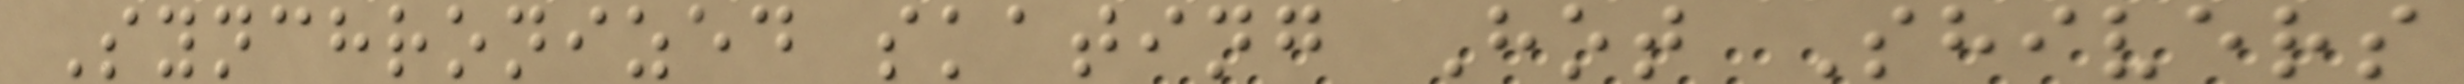Synchronized skating Hot Shivers
